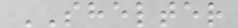SHELTER
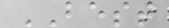BEST
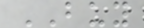BUY
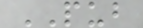PUB
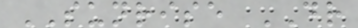SUNRISE DR
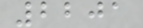2201
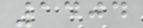1404
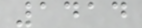1414
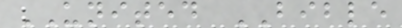UNITED BIBLE
